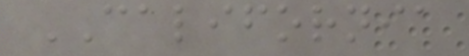CALIFORNIA
